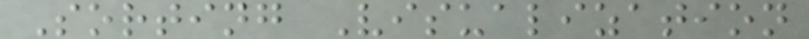Sorting Visualization
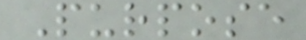Purpose
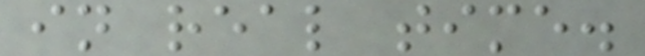in real time.
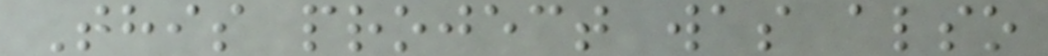This project was also
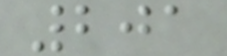201
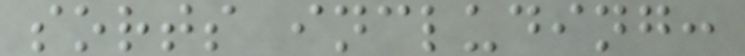sorts including:
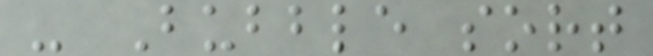- Bubble sort
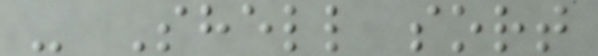- Shell sort
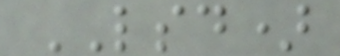LSD)
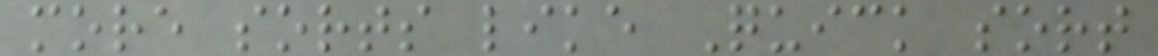more sorts like Quick sort
